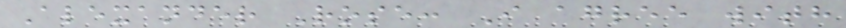Alexander Rose: I agree with
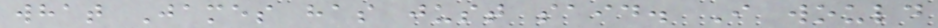what James has just said. I would
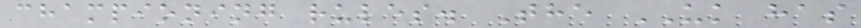championing rules. The UK has
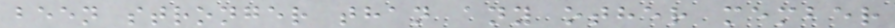been stronger than any other member
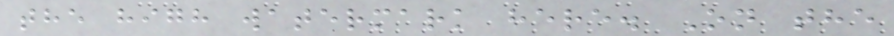the high watermark here. On the
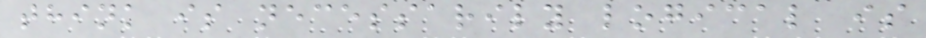think is necessarily logical is
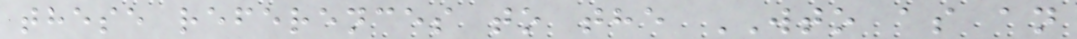these references to the WTO as an
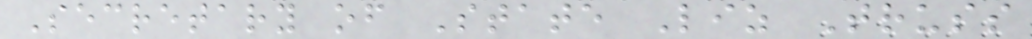Secretary of State Liz Truss
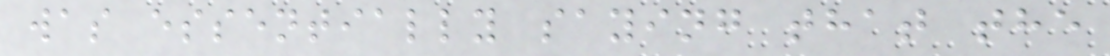was essentially saying that the
